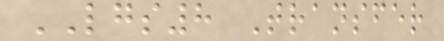LGS8 Transfer
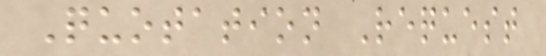Quotation Request
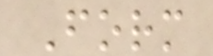Form
